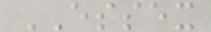ESSEX
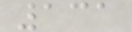131
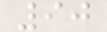90
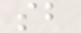sb
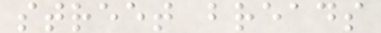street breads
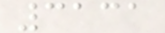3131
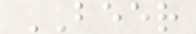BEER
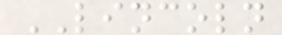LINCOLN
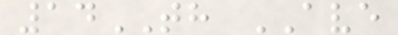14TH AVE
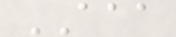AAA
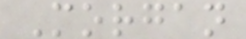Morgan
